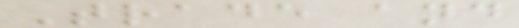Trade and
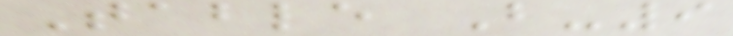Table B-9
